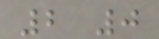2 0
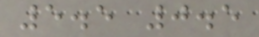5.5 0.5
